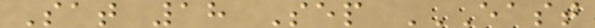Sat 18 Sep EAST
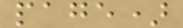page)
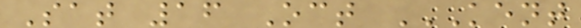Sat 16 Oct KENT
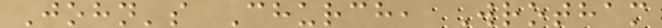John's Church, Wrotham
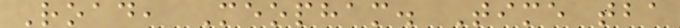Road, Meopham. Time tba
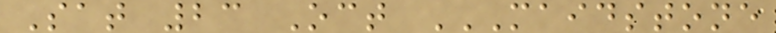Sat 23 Oct MAIDSTONE
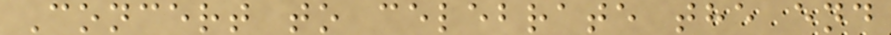Concert to celebrate the end
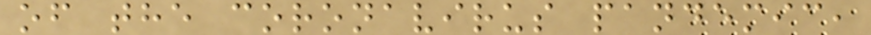of the coronavirus pandemic,
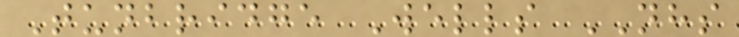Tunbridge Wells NHS
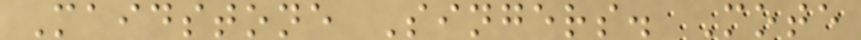Maidstone Singers. Mote
